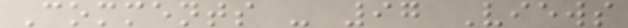Comments - 97 Views
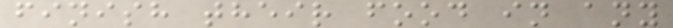finish their food in any
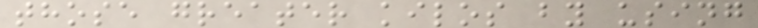those greater kilos by using
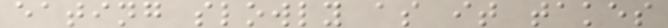eating slowly as it takes
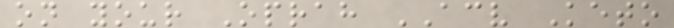on your Oprah ACV Keto
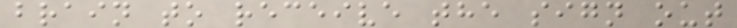brain to receive the sign out
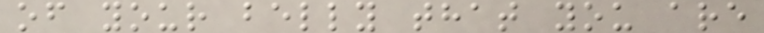of your belly that you are
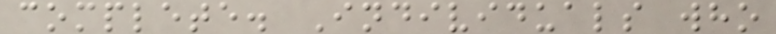complete. Individuals who
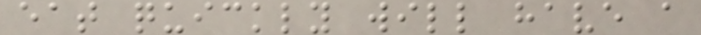eat quickly will have a
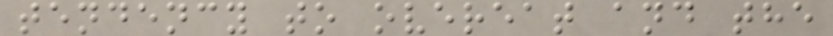tendency to overeat and the
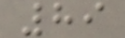89
